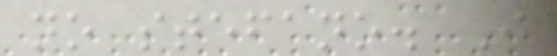no stefano. I
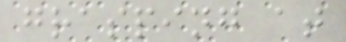grasping at
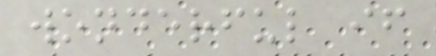wonderful if
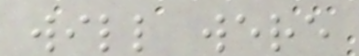will were
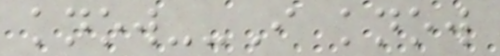know--I know
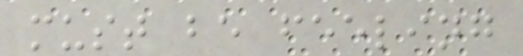must be feeling
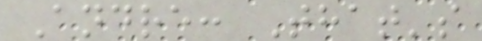Andre: That's
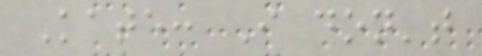Kate: I don't
